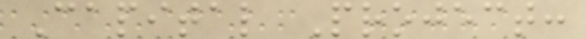Capital Project:
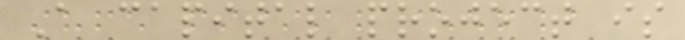A capital project is
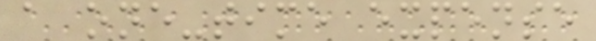a one-time expense
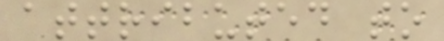attributed to
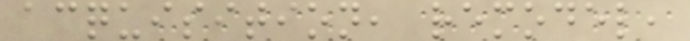acquisition, remodel,
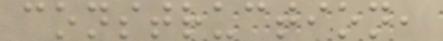construction,
